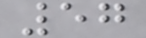57
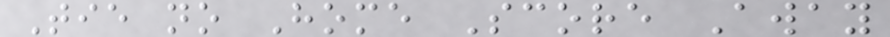Tie no Home Score Away
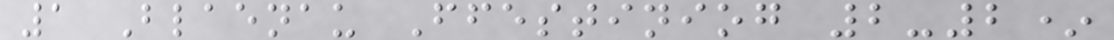1 Blaenau Ffestiniog 2-2*
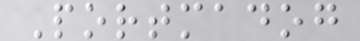Portmadog
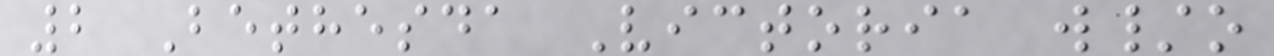2 Bethesda Victoria w/o
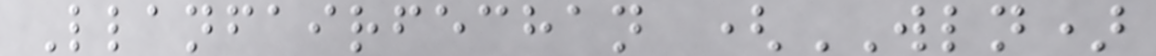Llanfairfechan (WLN)
